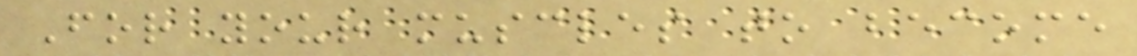For your muscles to become
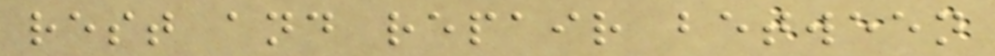rest and repair between
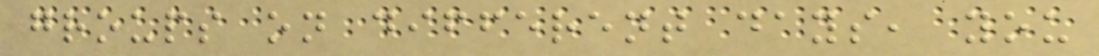groups on different days, you
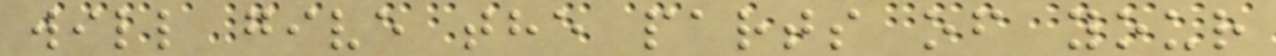will give the parts of your
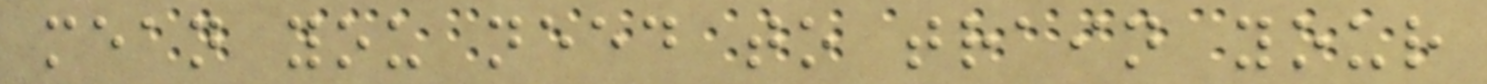mean you need to train your
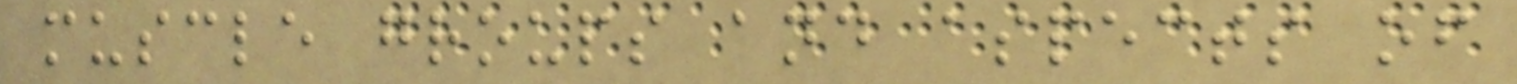muscle groups and aspects of
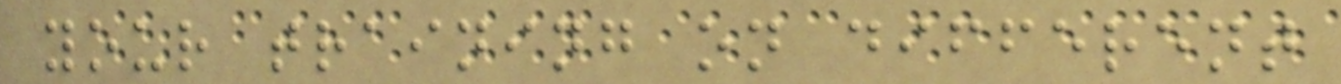your training on different
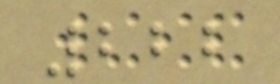222
